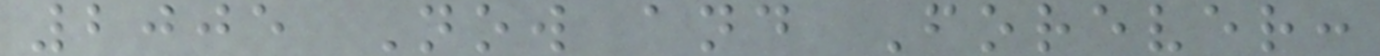2005 Now and Forever:
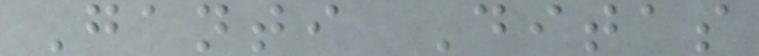Ganti Ditas
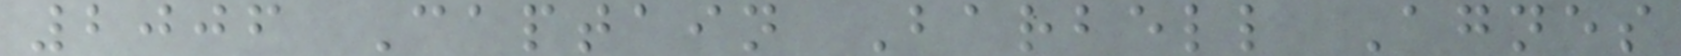2006 Captain Barbell Agnes
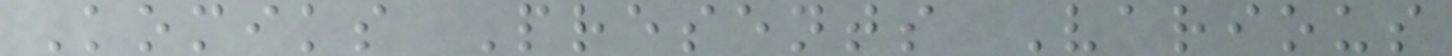Komiks Presents Various
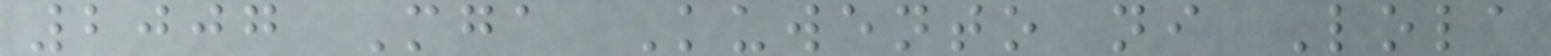2007 Mga Kuwento ni Lola
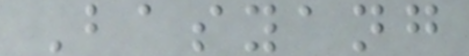Basyang
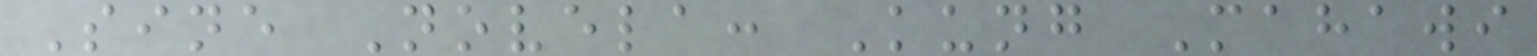Sine Novela: Kung Mahawi
